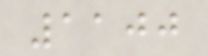1100
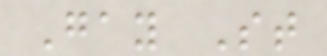Gay St
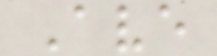Ave
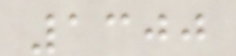1300
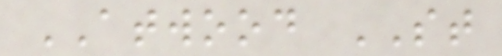ATWOOD ST
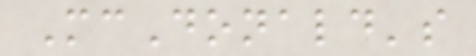McDonald's
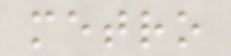metro
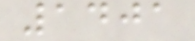1401
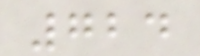724
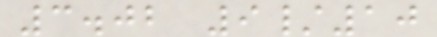3.02 9/10
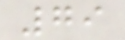79
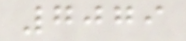7079
